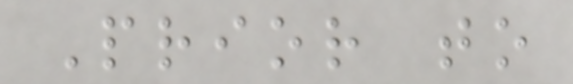Prior to
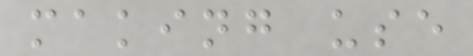making use
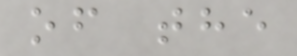of the
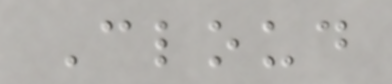Cloud
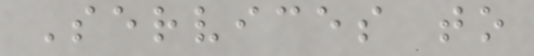Services to
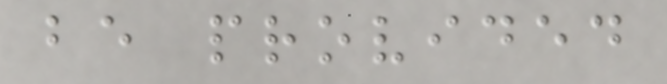be provided
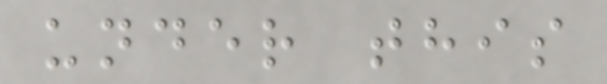under this
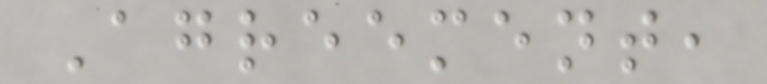Agreement,
